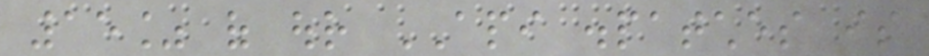15% of our API dispatches is
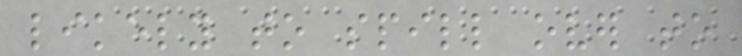likely to spill over to
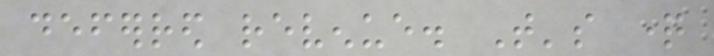deferred revenue. That's question
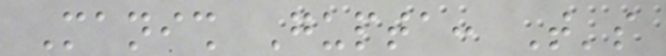Manish Gupta: That's
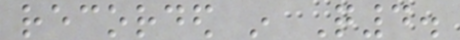recorded in Q4.
